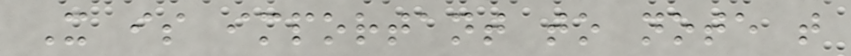It is important to note that
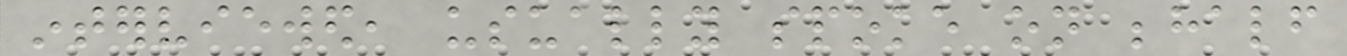interviewed, usually spoke on behalf
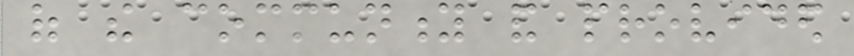of the community and provided
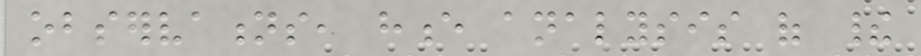observations, hence analysis of their
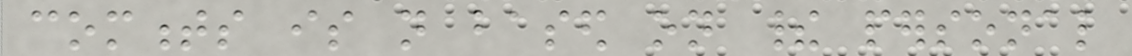comments is not based on their personal
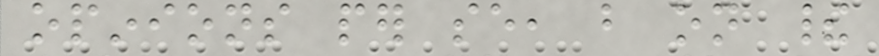opinions per se, but on their
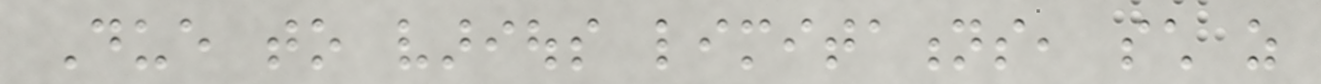Due to various limitations, such as
